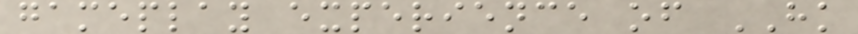gameplay experience of HK
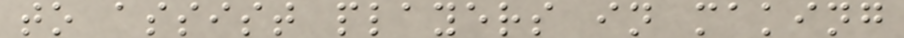to assist players in making
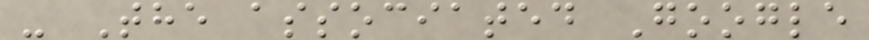- The associated Google
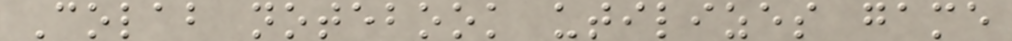Colab notebook utilizes game
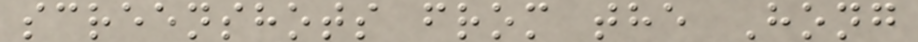screenshots from the Hong
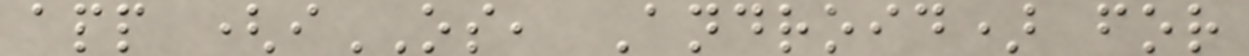app (iOS, Android) for
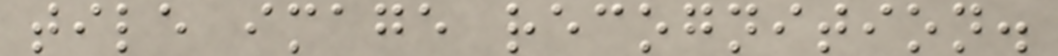tile image recognition.
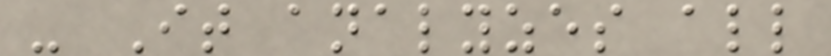- It analyzes all
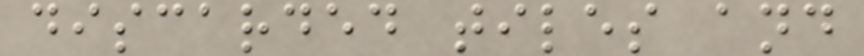discarded tiles and
